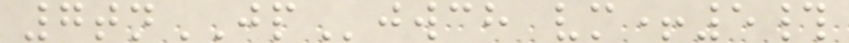7tnJPjwch vm+5#
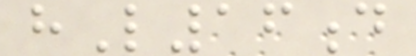hL16d
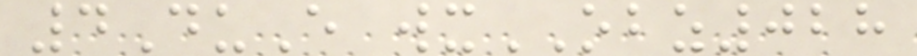4DuE wxOBZ028
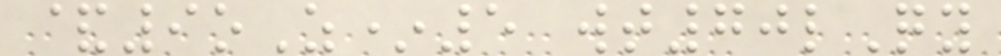&9oZ*5 wt70lQy
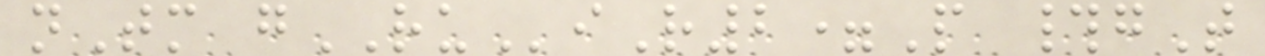nTm gRUiR2=P #gT
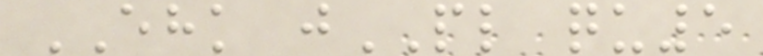EHK jPL qu5
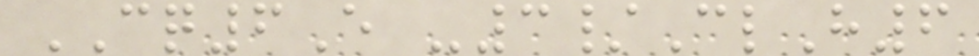CQ6E -3/ClH6
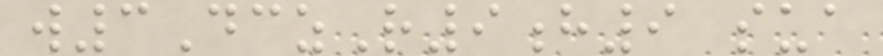w3DczR9h9 sua
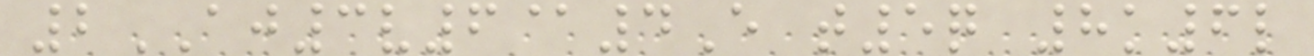2AJ3v6@4E t5q 8k6l
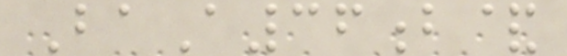BaA36b&
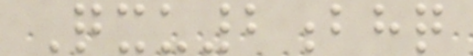Qxu2bhq
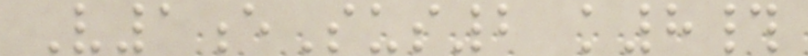V1eSus2 k8#
